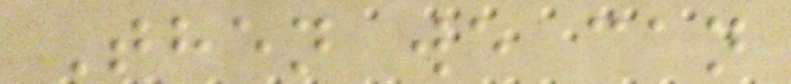Then we can
